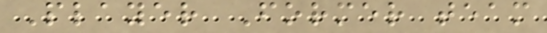Player Former team
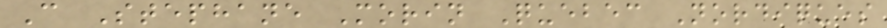C Stephane Morin Quebec Nordiques
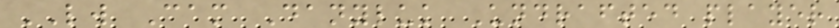LW Cam Danyluk Undrafted player
